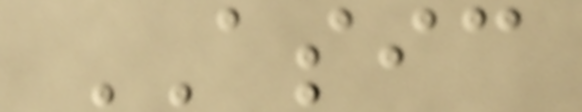ASIC
